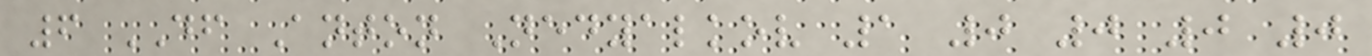6 DF Anton Nedyalkov 1 0 0 0 0
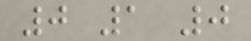0 1 0
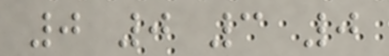0 0 3 0
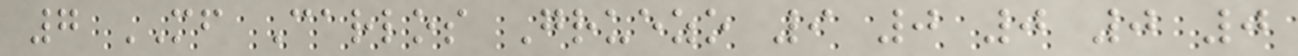7 MF Carlos Gruezo 9 0 0 0 0
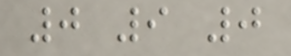0 9 0
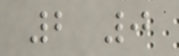2 0
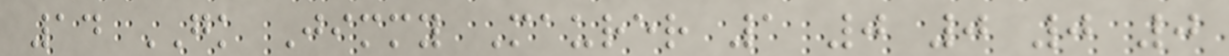14 GK Jimmy Maurer 1 0 0 0 0
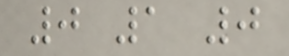0 1 0
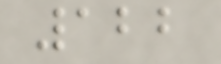122
